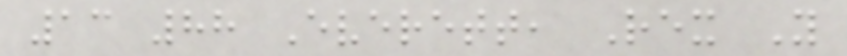13 88 Everett, Rex Y
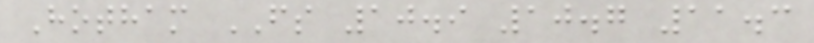Hotham FS 10.9 10.7 11.3
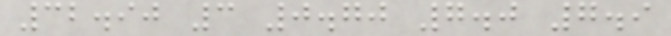32.90 3 0.70 7.0 7.9
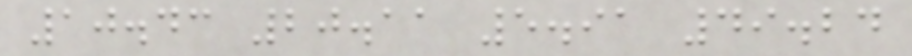10.43 20.11 5.91 49.24
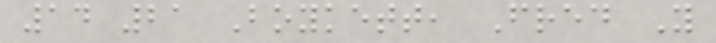14 21 Boykett, Fred Y
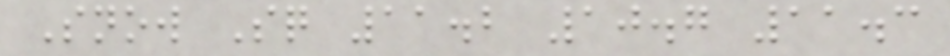Snow Sq 11.2 10.7 11.3
